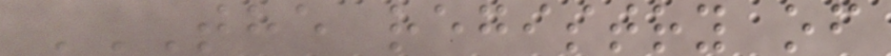THE REGISTRY OF
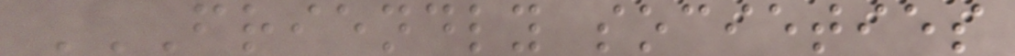FRIENDLY SOCIETIES
